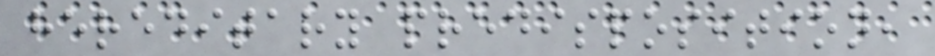hereditary predisposition,
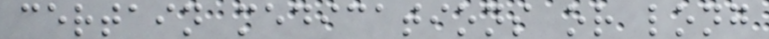certain medications or long
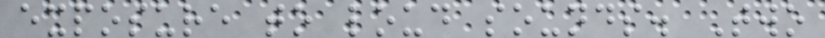exposure to loud sounds. Two
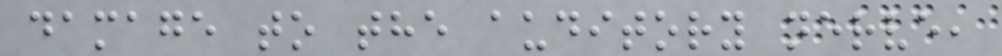damage to the auditory nerve,
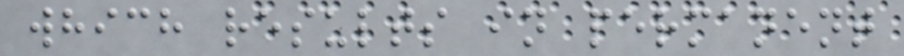which results in permanent
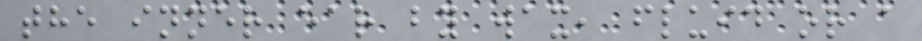the inner ear by wax, fluid or a
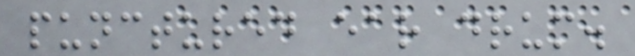punctured ear drum.
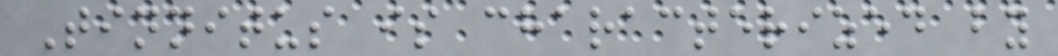Tinnitus is characterized by
